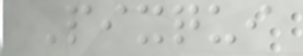Pixqui
